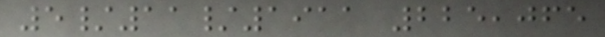5/11/1911 225,065
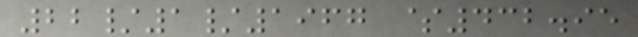22/1/1967 $432.95
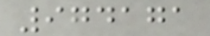974171
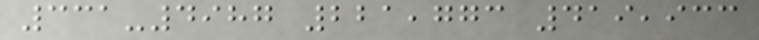331-4987 221,773 419,933
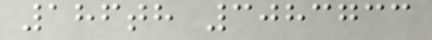186th 3083733
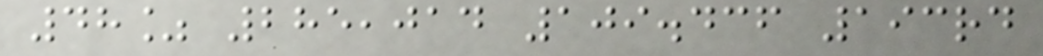48% 285,014 109.436 193rd
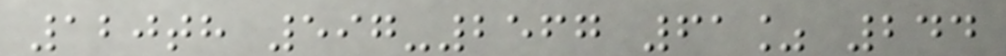120th 597-2567 61% 244
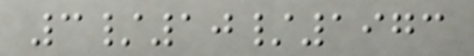3/10/1973
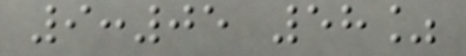9:05 58%
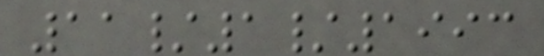11/1/1993
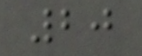20
